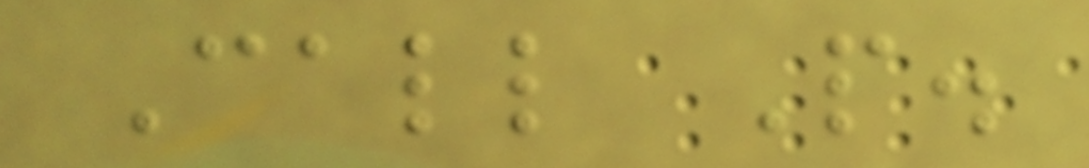Call People.
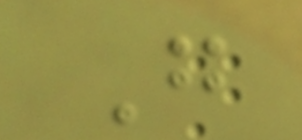Go
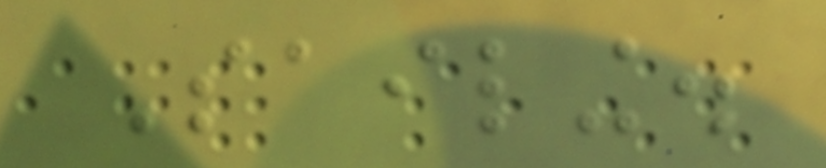Sailing.
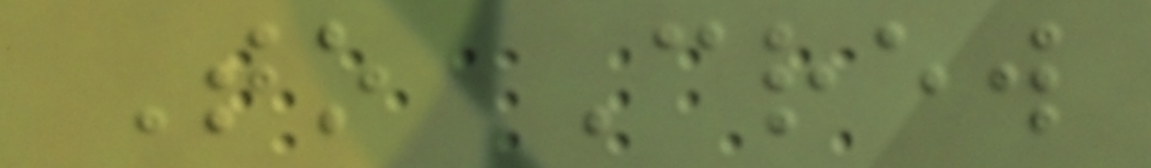To Crew
